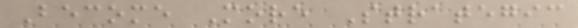Become More Strategic
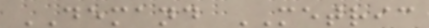DEMAND METRIC
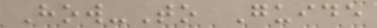How-To Guide
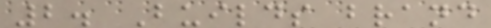2. Builds brand
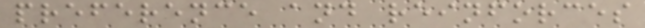preference and reinforces
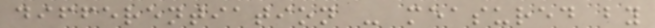differentiation - measured by
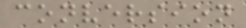conversion
